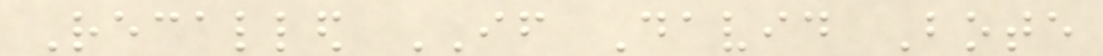Recalled IF David Bote
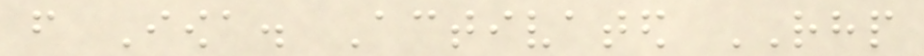from Iowa. Activated RHP
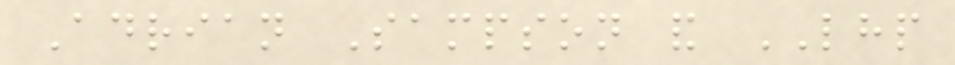Adrian Sampson and LHP
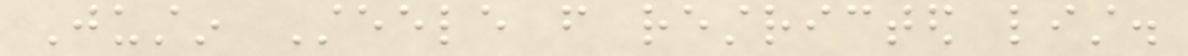Justin Steele from restricted list.
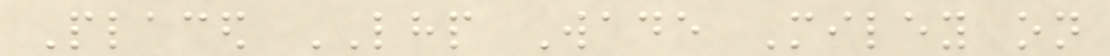Placed LHP Wade Miley on
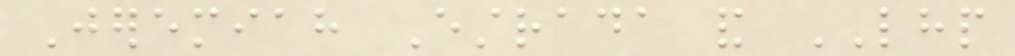Jeremiah Estrada and LHP
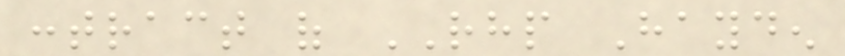contract of RHP Hayden
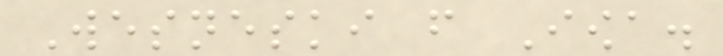Wesneski from Iowa.
